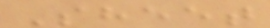Sheet
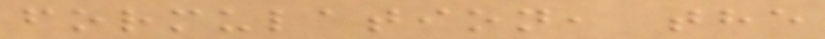formulation, the
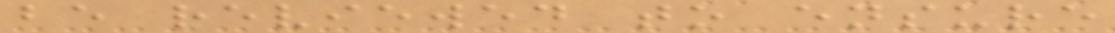be reviewed to ensure
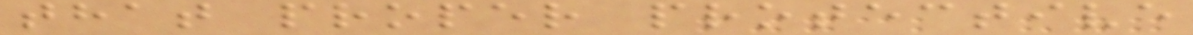that proper protective
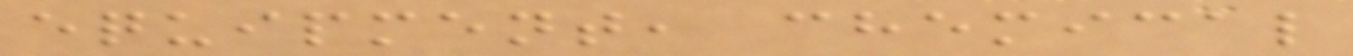equipment, chemical
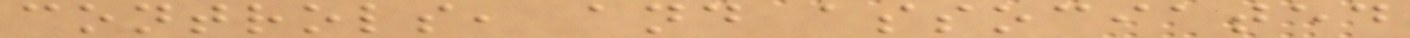controls, and associated
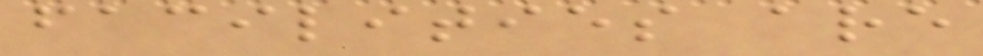facilities are
